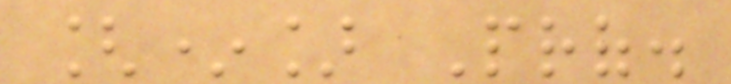[*] Prof.
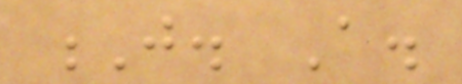J. A.
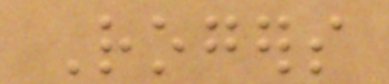Rogers
